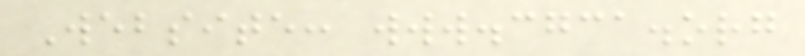Website: www.cgca.org
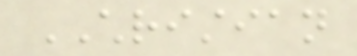CHRISTIAN
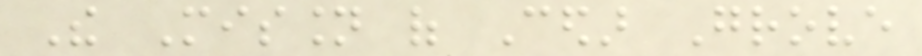The Mission of Cedar Grove
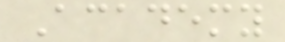Academy
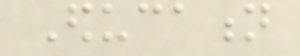Education
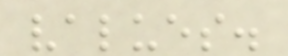values.
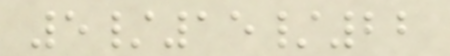5/15/22
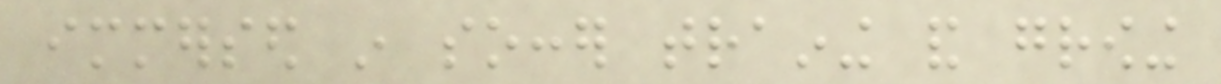immersed in soccer training and growing
